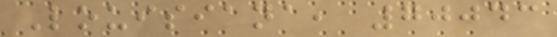Louisiana, 70043
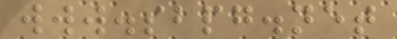www.sbpg.net
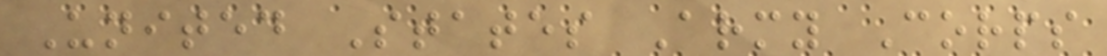United States Army Corps
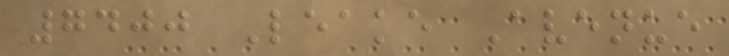7400 Leake Avenue
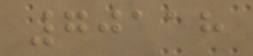70118
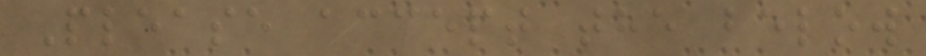Please accept the below
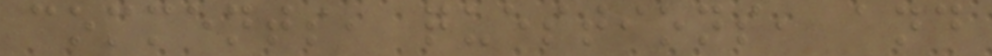comments, questions, and
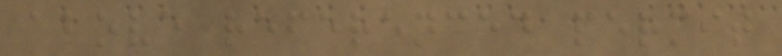above referenced permit
